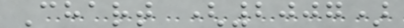Chart (2007)
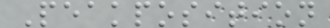Peakposition
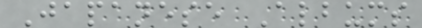Japanese Albums
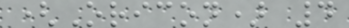(Oricon) 4
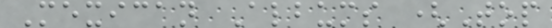Mexican Albums (Top
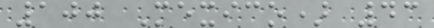100 Mexico) 43
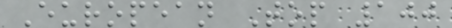European Top 100
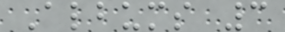Albums 3
